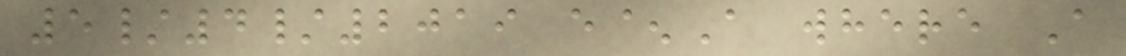5/4/2019 e^A where A
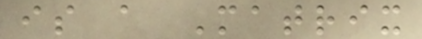is a Matrix
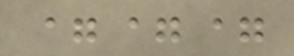===
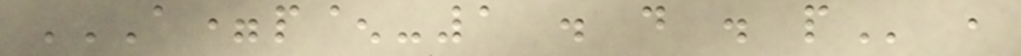A=P^-1 . D . P ,
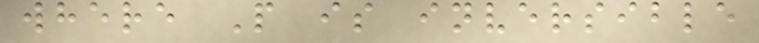where P is inversible
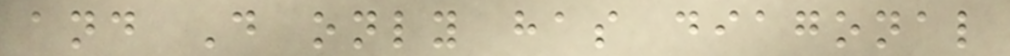and D only has diagonal
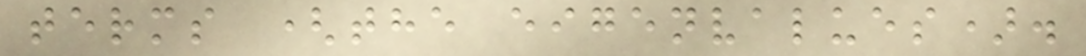terms (the eigenvalues).
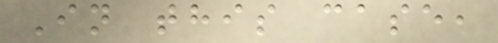In this case,
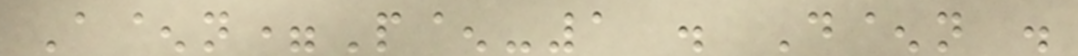A^n=P^-1 . D^n .
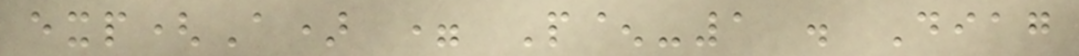exp(A) = P^-1 . Diag
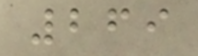269
